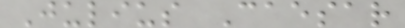Julius Caesar
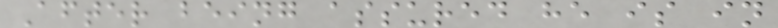After being assured he is in
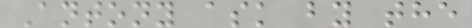Antony ask by the
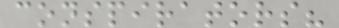conspirators?
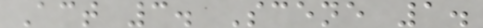Act 3. Scene 1.
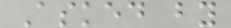Asked by
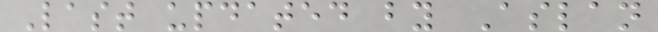Last updated by Aslan
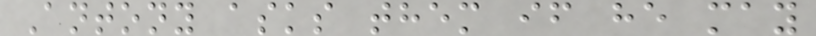Antony asks them if he may
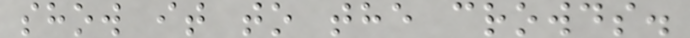show it to the crowds.
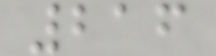216
